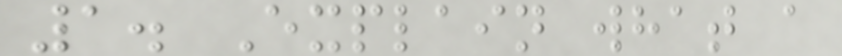1. Explain what a
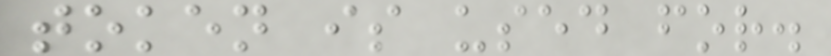token is used for.
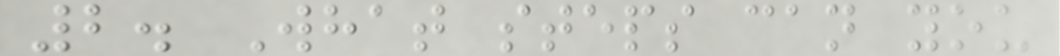2. What steps can you
